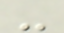-
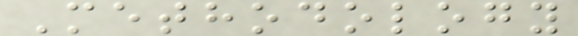Methodology
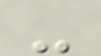-
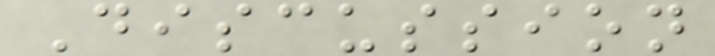Discussion
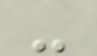-
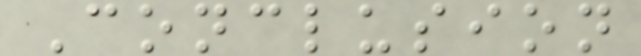Conclusion
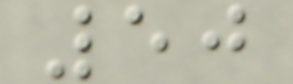50
